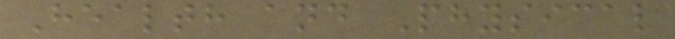Health and Physical
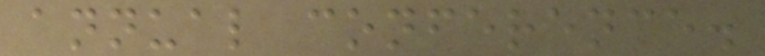annual conference.
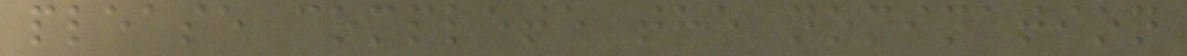please complete the nomination
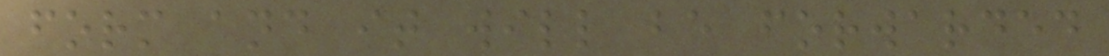form and it will be forwarded
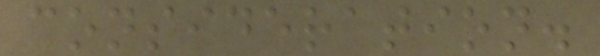consideration.
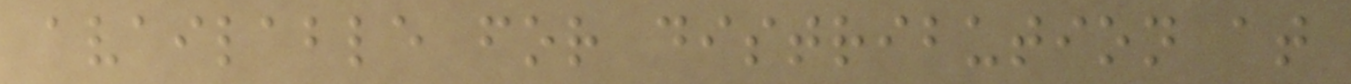available for distribution at
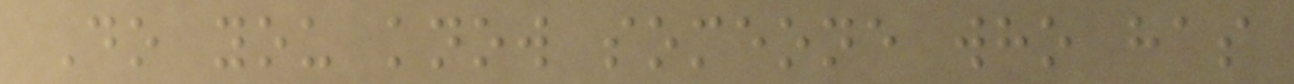Do you know someone who has
